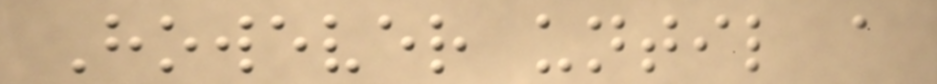However until a
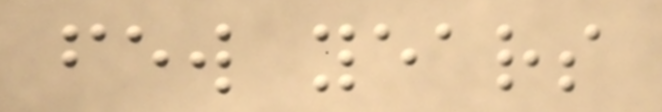few years
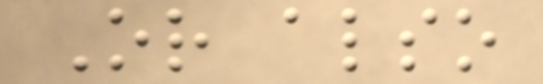Or also
